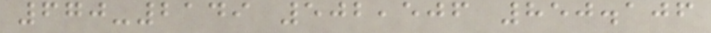670-2149 502,506 850.106
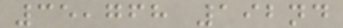35,768 192nd
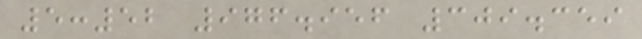5:52 976.956 309.359
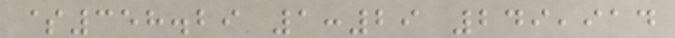$358.29 1:29 249,914
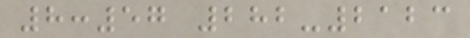8:57 282-2123
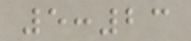5:23
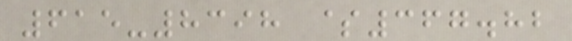615-8398 $367.82
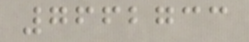7662733
